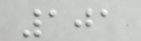101
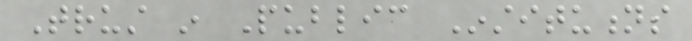Trust in Public Institutions
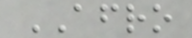AFRO
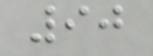90
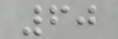60
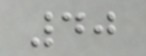40
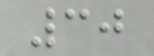30
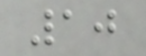10
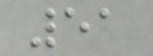51
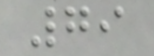79
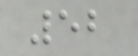52
